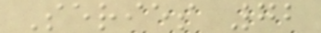Series 72
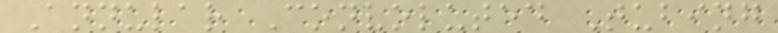Annular Convoluted Tubing
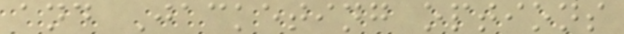and Jacketing options
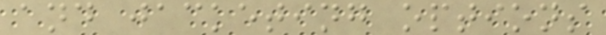and jacketing options
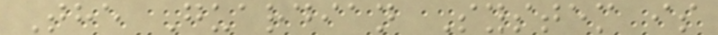The Guardian System is
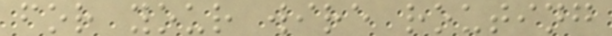for your wire routing
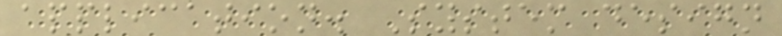application. System design
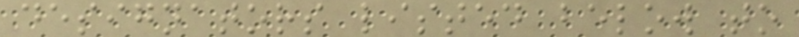designators listed below to
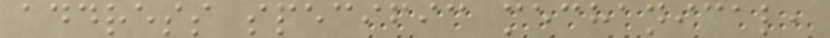address specific mechanical,
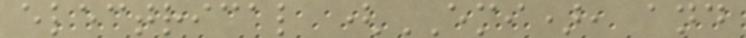electrical (EMI), and
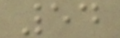54
